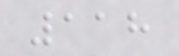118
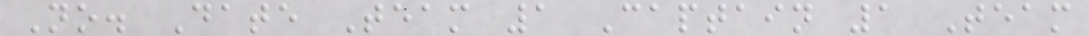No. Date Team 1 Captain 1 Team
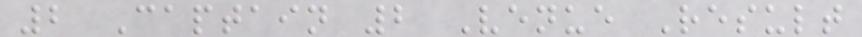2 Captain 2 Venue Result
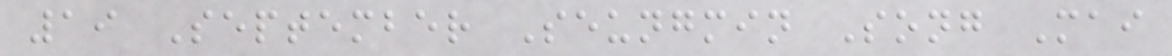19 September Seungmin Song Mai
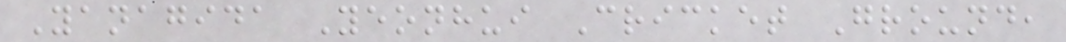Yanagida Yeonhui Cricket Ground,
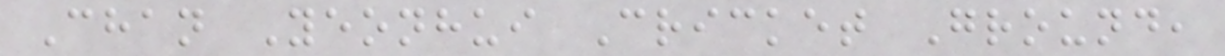Chan Yeonhui Cricket Ground,
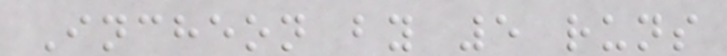Incheon by 5 runs
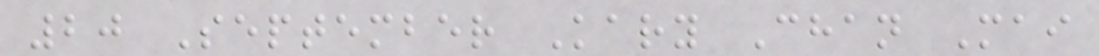20 September Kary Chan Mai
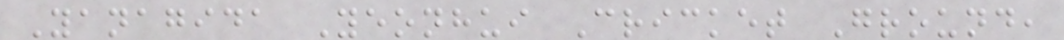Yanagida Yeonhui Cricket Ground,
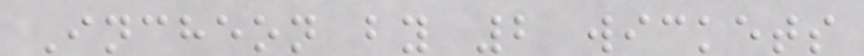Incheon by 2 wickets
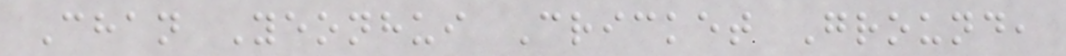Chan Yeonhui Cricket Ground,
